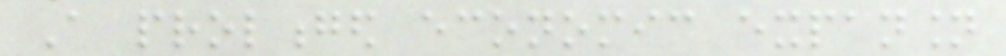A prolonged economic expansion
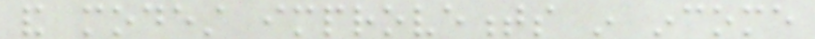and modest improvements in income
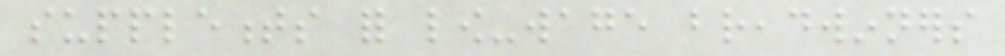supplements for low-wage breadwinners
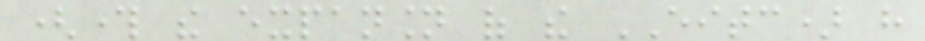(through the expansion of the EITC) have
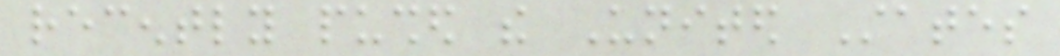recently pushed the United States
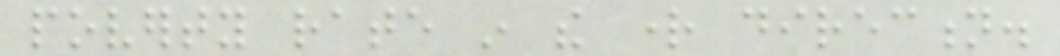poverty rate in the right direction.
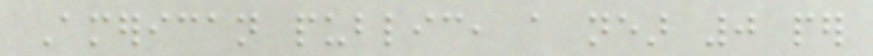American public, a near 0 per
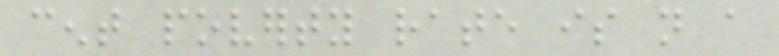cent poverty rate is not a
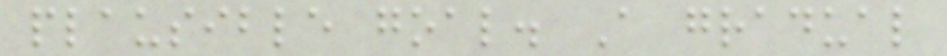plausible goal. A gradual
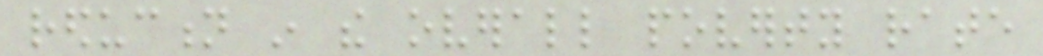reduction in the overall poverty rate
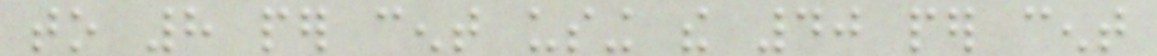to 8 per cent using the 40 per cent
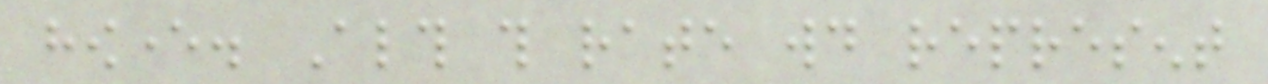however. Although this rate would represent
